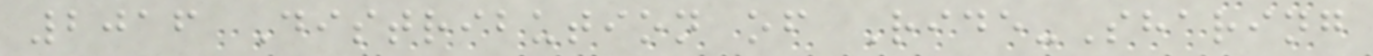2016 Distribution of Ride-Sharing
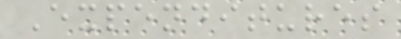Expenditures
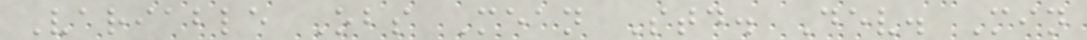Variable Obs Mean Std. Dev. Min
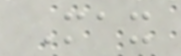Max
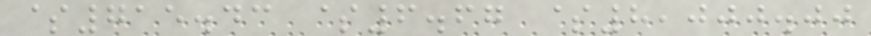$715.43 $6.67 $8,000.00
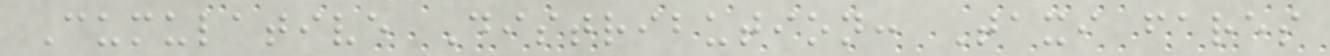Cumulative Distribution: Taxi fares
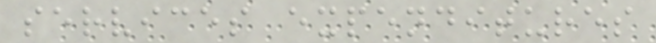services expenditures
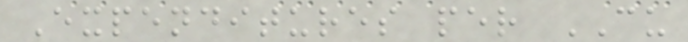Expenditures per CU
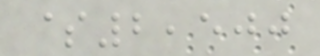$2,500
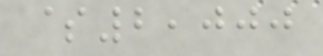$2,000
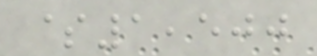$1,500
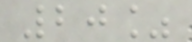20%
